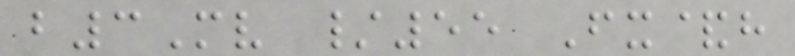b3Mv /55 Fx&h
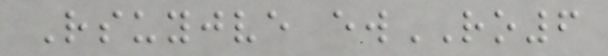Rsuyjve ewRO6
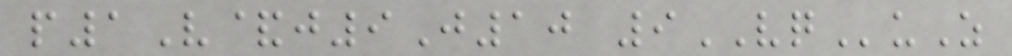p1V&j9J10 9VQuZ
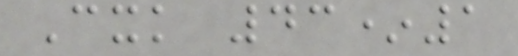Cxk 43*1
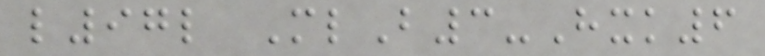l97l MlB3-Hxk6
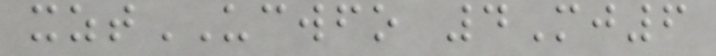xztUCWFO 4Mj6
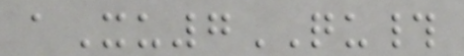aXu7QU#
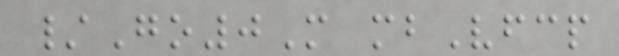/Go0M mbVfcp
